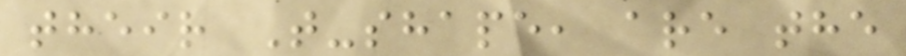their T-shape, are the
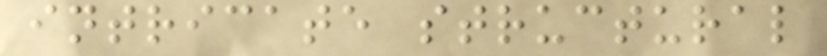intricate structural
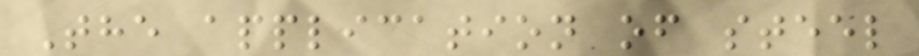The application of steel
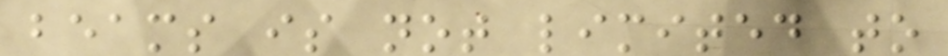beams is not limited to
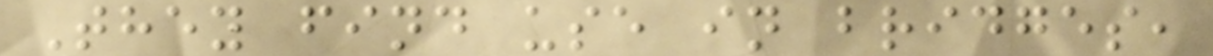They find use in bridges,
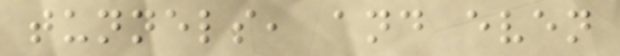tunnels, and even
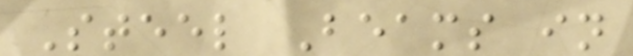Steel Beams in
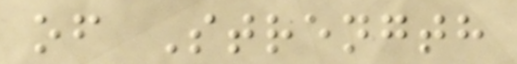of Strength
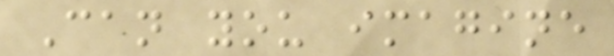Can you imagine
